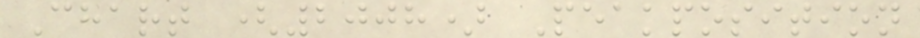Chart (2008) Peakposition
